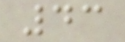43
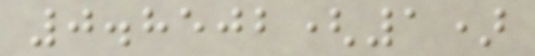0.8502(1)
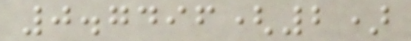0.7496(2)
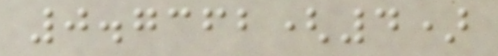0.7362(4)
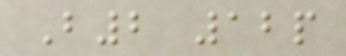B2 12p
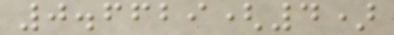0.6629(4)
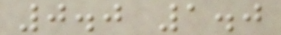0.0 1.0
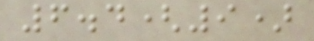6.4(9)
